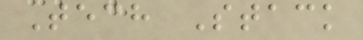Tech Stack
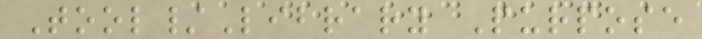Tool/Library Purpose
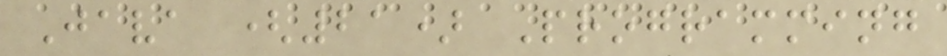Java (21) Programming
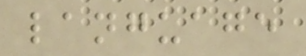language
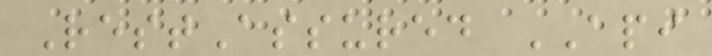RestAssured API
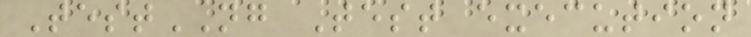TestNG Test execution
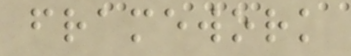framework
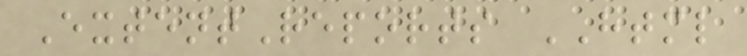ExtentReports HTML
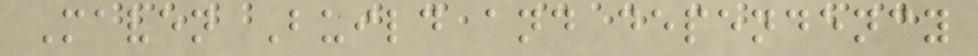Maven Build and dependency
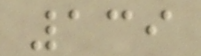139
